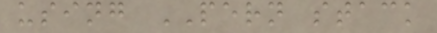using PERN stack
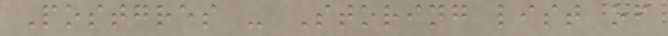Postgres - Storing list of
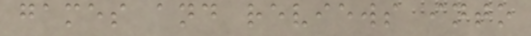games and reviews into
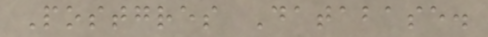Postgres Database.
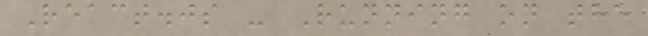React.js - Running on the
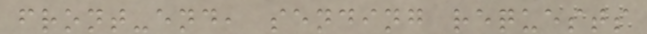front-end, sending requests
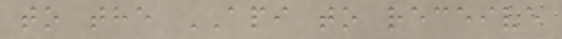to the API to receive
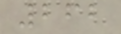262
